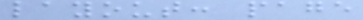layout: page
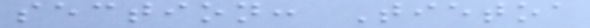section: Tietoa
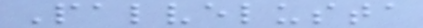Palvelusta
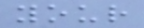your
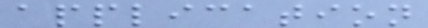application
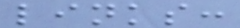links:
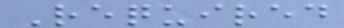Required
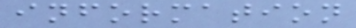information
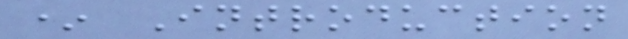* Introduction
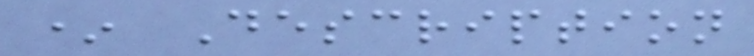* Description
